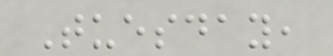Tuesday,
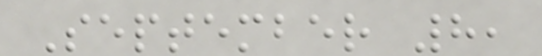September 8,
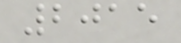2015
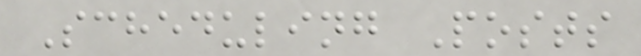Scheduling Posts
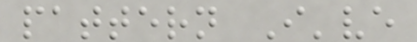pattern I've
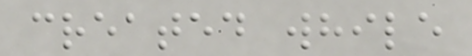created while
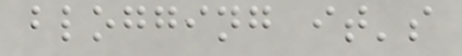blogging it's
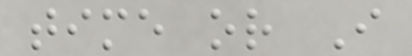time or I
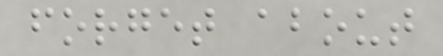forget about
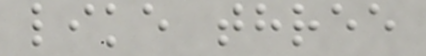like three
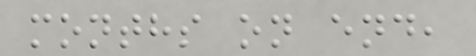months on end,
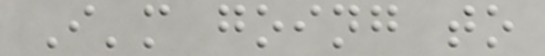I'm going to
